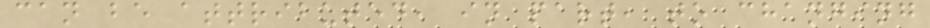can be attributed, in part, to changing
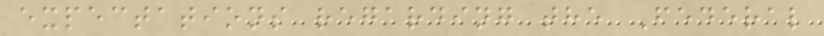expectations regarding the Federal
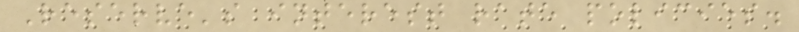Reserve's interest rate policies.
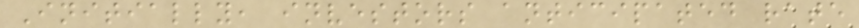Initially, investors anticipated rate
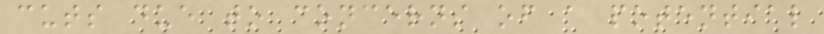cuts due to concerns of a potential
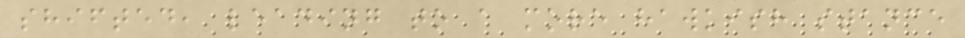shifted, leading to a more hawkish stance
